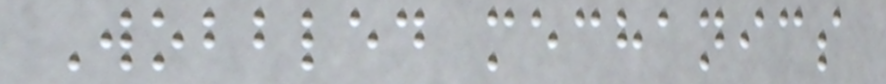Wobbled mechanics
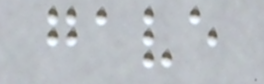gave
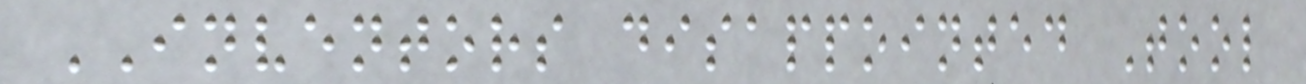INVENTORS disappointed Tool
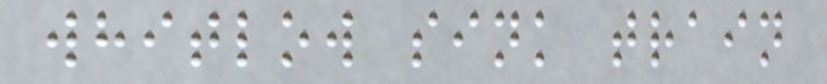whitlow sink train
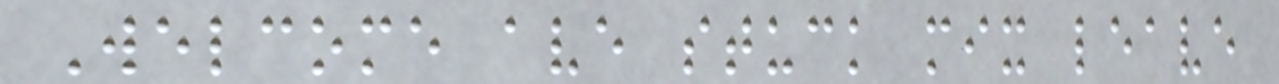Welcome ave stuck mix leave
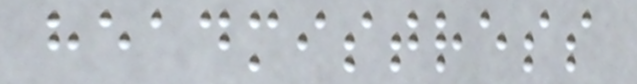headmistress
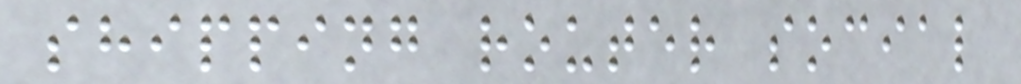shipping router social
